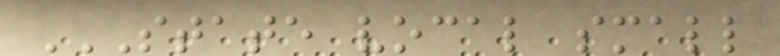STATE VOCAL SMALL
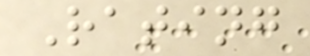Rating
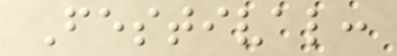Festival:
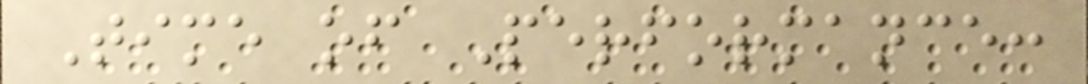Time of Performance:
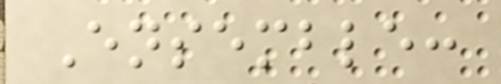Ensemble:
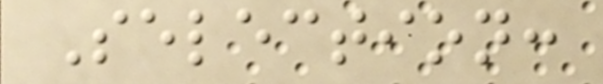Selection:
